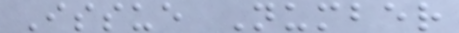Issue Number
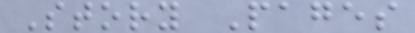Story Pages
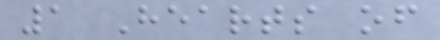1 Hearts of
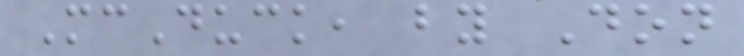McDuck, by Don
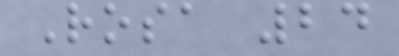Rosa 24
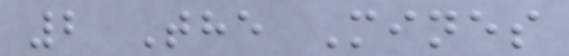2 The Mines
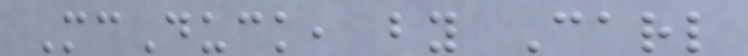McDuck, by Carl
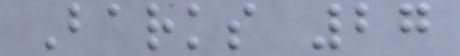Barks 27
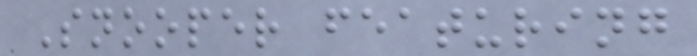Snooper featuring
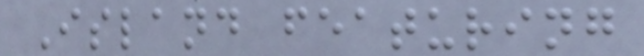Island featuring
